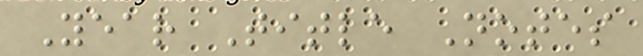Year Title Notes
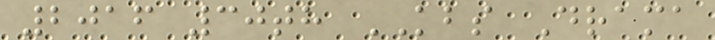2016 30th KBS Drama
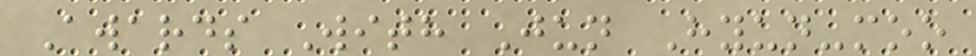Awards With Jun Hyun-moo
